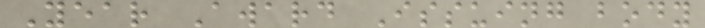Year Award Issuing body
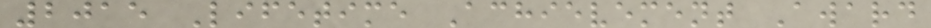2015 Lifetime Achievement Award
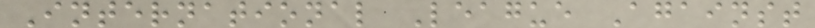International League Against
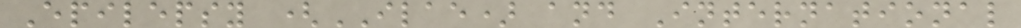Epilepsy (ILAE) and International
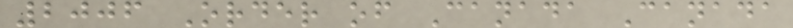2006 Order of Canada Canada
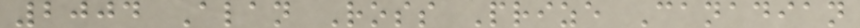2004 Alan Ross Prize Canadian
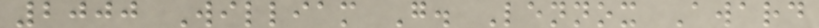2000 William G. Lennox Award
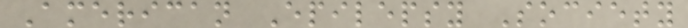American Epilepsy Society
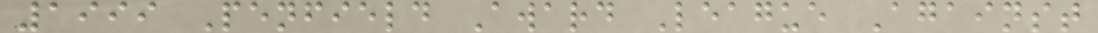1999 Penfield Award League Against
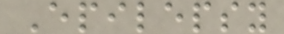Epilepsy
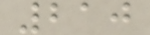210
